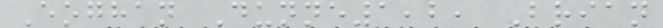Eoghan Dunne1,2, Brian
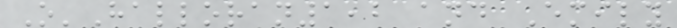O'Halloran1,2 and Emily
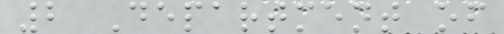2 Department of
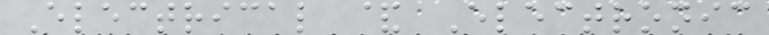Electrical & Electronic
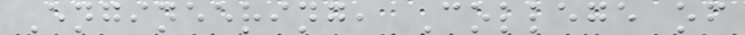Engineering, College of
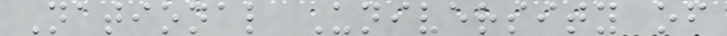National University of
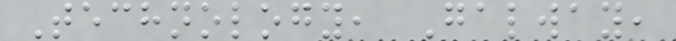Technology, Galway,
